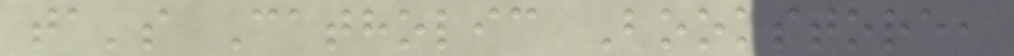ta's Catholic Bookstore,
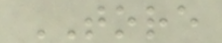TORE
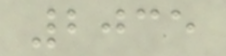2035
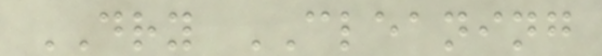DRY CLEANING
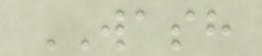WASH
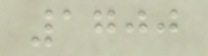1700
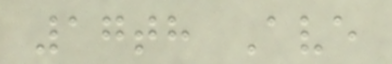17th Ave
